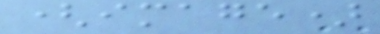(image)
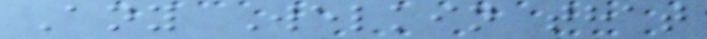Any Welkin that
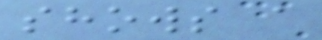shows a
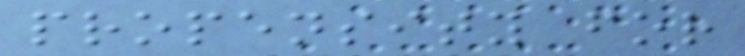propensity for
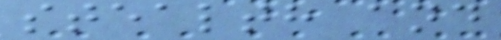stealth and
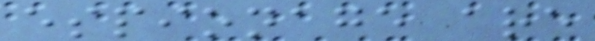espionage are
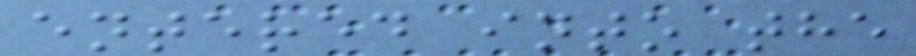entered into the
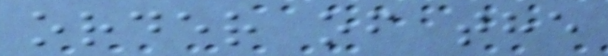order of the
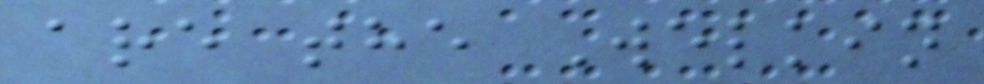are the Welkin
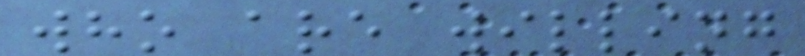who are willing
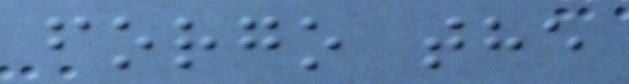forgo the
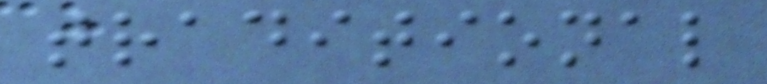traditional
